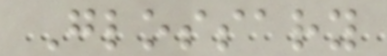Glossary
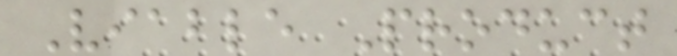Viable Product
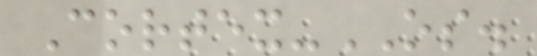Cortex-OS.
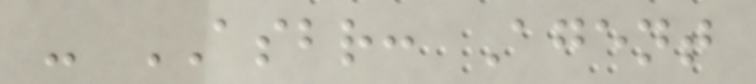- ASBR: Agent
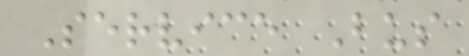Service Bus
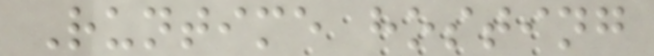Runtime hosting
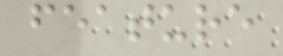feature
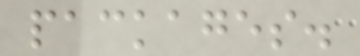packages.
